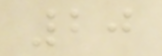20
